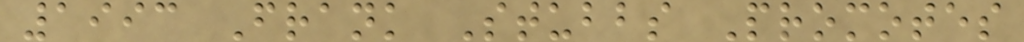1993 Frank Stubbs Promotes
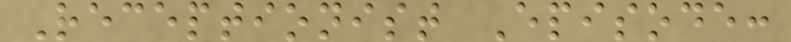Receptionist Episode:
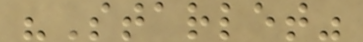"Starlet"
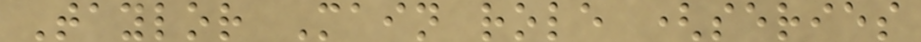Taylor Main role (series
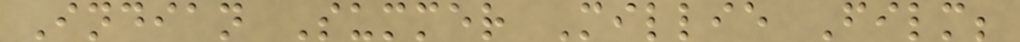Indian Summer Millie Film;
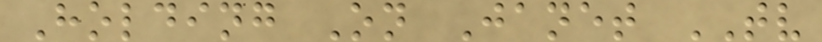Holding On Janet TV
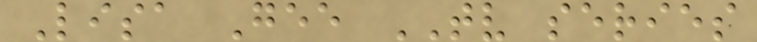Lisa Gee TV series
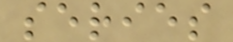series
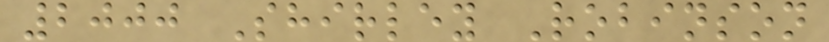2000 Shirley Robinson
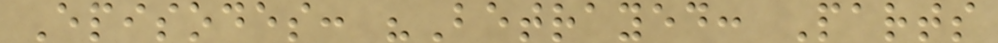Episodes: "Betrayed: Parts
